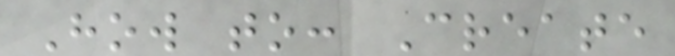How to: Create
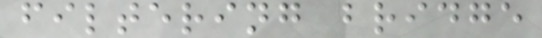filtering bridge
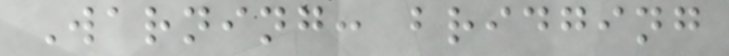Warning: bridging
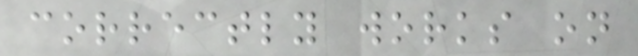correctly works on
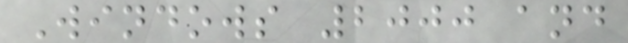Windows 2000 and
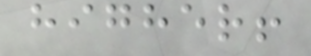higher!
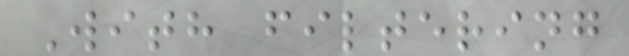With filtering
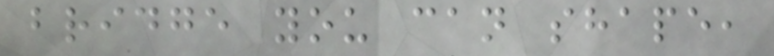bridge you can shape,
